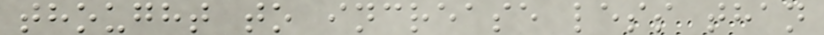thought to increase less than
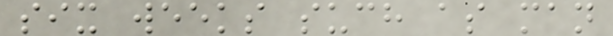six weeks such as man
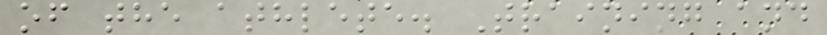of the athlete. Training and
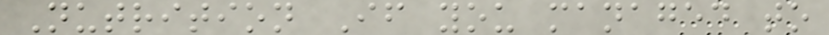Nutrition If you managed to
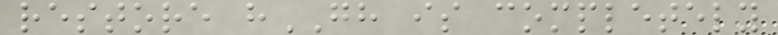restore hGH is completely
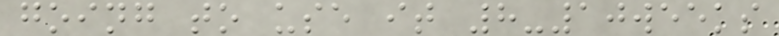going to use it 8-10weeks
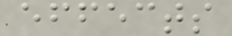effects
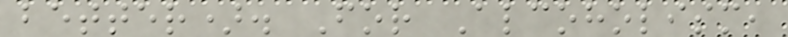better). For Alcoholism,
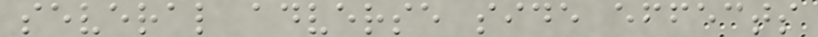several adverse side effects
